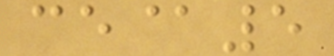ce@5
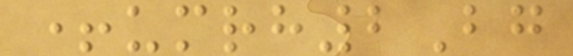+umrh2Bg
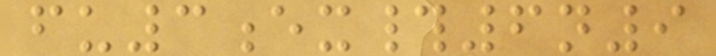fu3ex#6n9
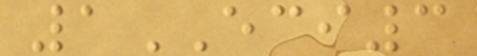1ECI3
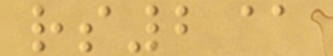rs2@
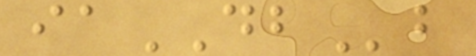iaDBb
